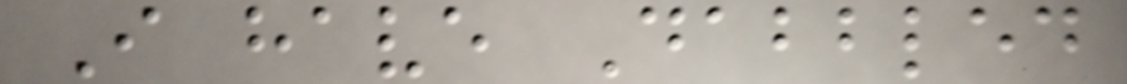I have Dabbled
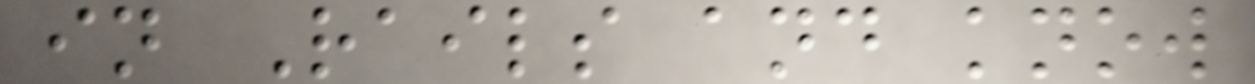in Rails and know
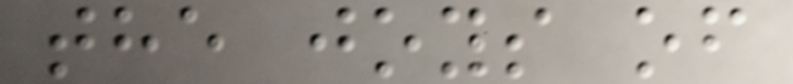the joys of
